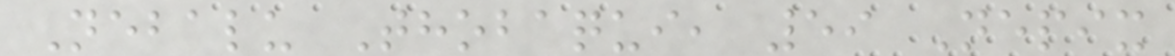Nebalu Thobaqui, 59 Nepix
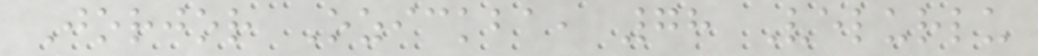Jorjor Ozickba, 78 Velurlu
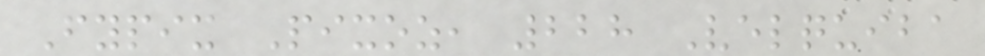Fypix Pixoz, 228 Velquiba
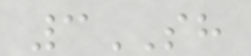3SH
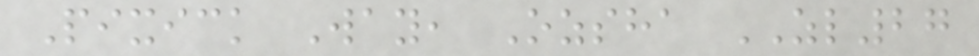Pixick Way, Ozsha ZL27
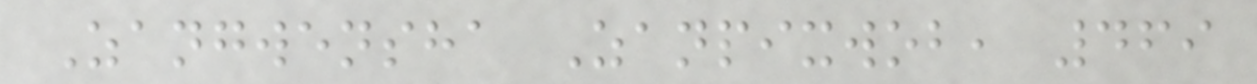Zangwensha Zanpixwob, 469
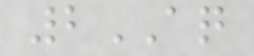2AQ
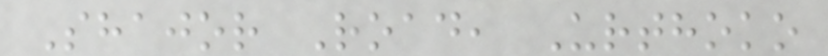Shajor Road, Urthoko
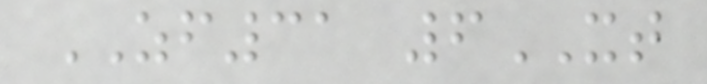ZF31 6XT
